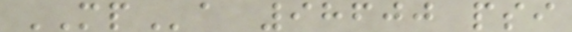MPa 98600 psi
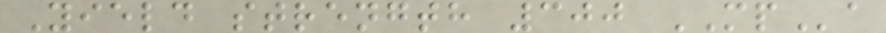Yield strength 300 MPa
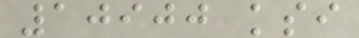10900 ksi
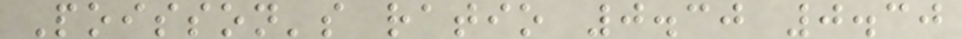Poisson's ratio 0.30 0.30
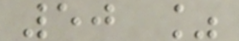50 %
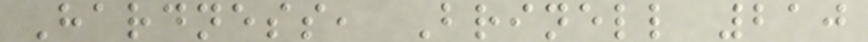Hardness, Brinell 210
